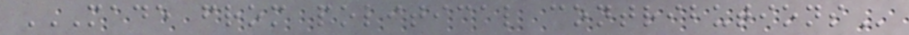MADE FROM POLITICAL CONTRIBUTIONS
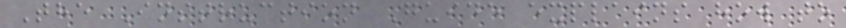The Instruction Guide explains how to
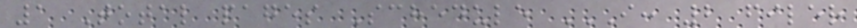1 Total pages Schedule I: 2 FILER
